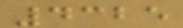4325
